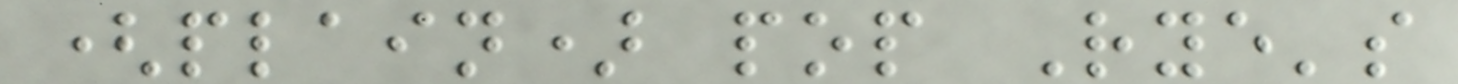(plain) pop Rye's
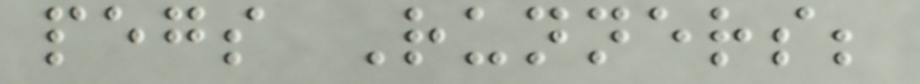pegs Runners;
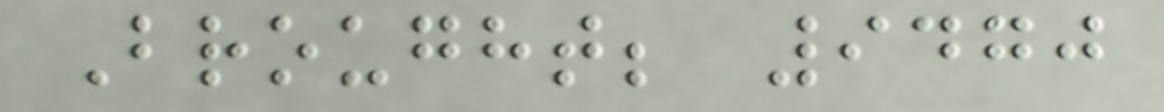Brought; 9470
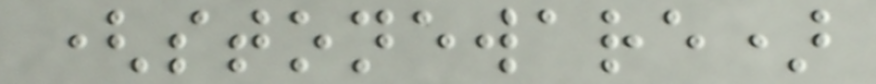(stoneware)
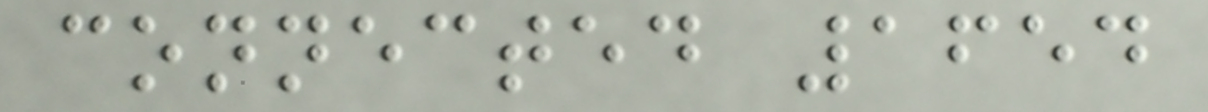connected 1654
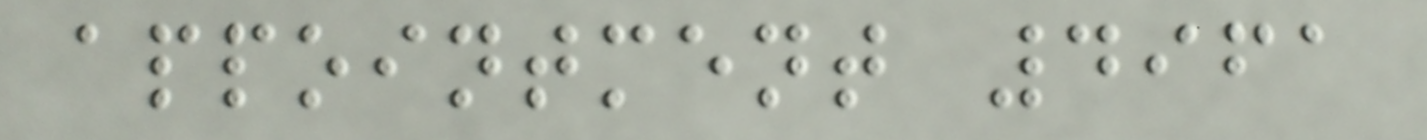appointment 4961
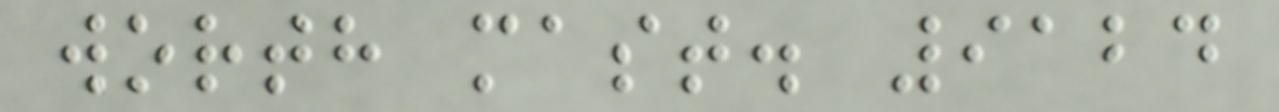worth mast. 9124
